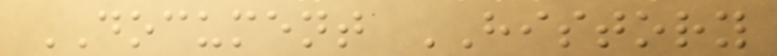DOCUMENT HISTORY
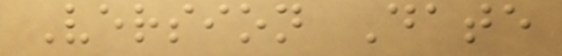Version Date
